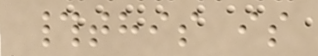#this is
